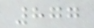877
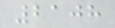2108
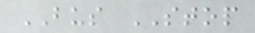BUS STOP
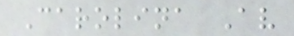Carolina Av
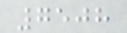7508
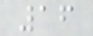16
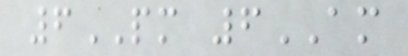6PM 6AM
